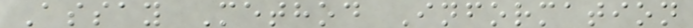Assay Method Information
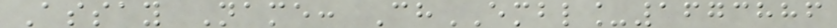Assay Name: ChEMBL_1673886
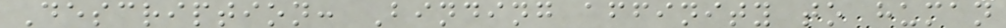Description: Binding affinity to human
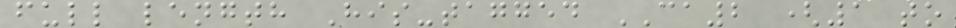full length His-tagged CA2 (1 to
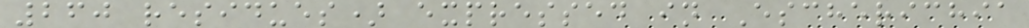260 residues) expressed in Escherichia
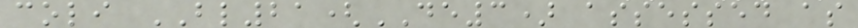coli BL21(DE3) assessed as
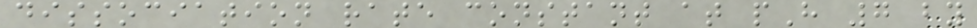dissociation rate constant at pH 7 by
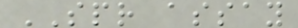SPR assay
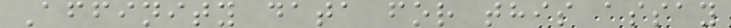Affinity data for this assay
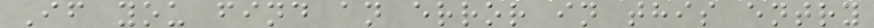If you find an error in this entry
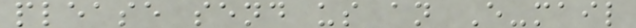please send us an E-mail
